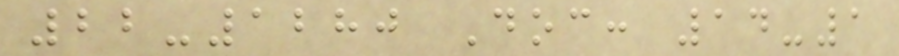22-1280 Doc: 14-1
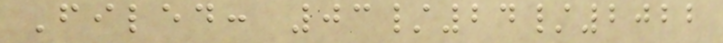Filed: 03/24/2022
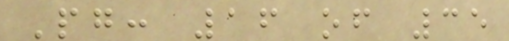Pg: 16 of 35
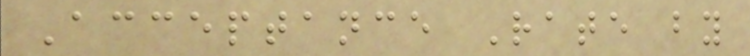Acceptance Rate by
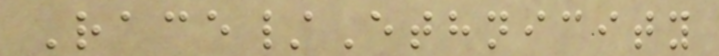Race/Ethnicity
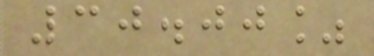30.00%
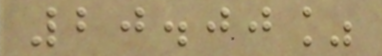20.00%
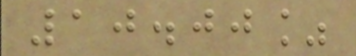10.00%
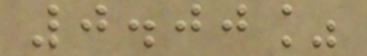0.00%
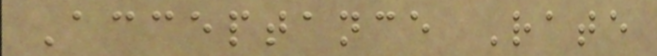Acceptance Rate
